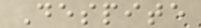Despite
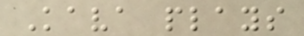Kava plays
